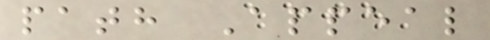path Appeal
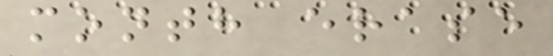month erase
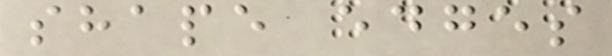shape edges
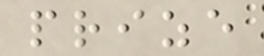prize
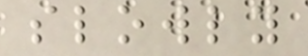slowly
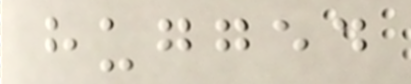hugged
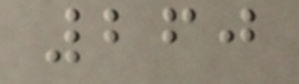260
